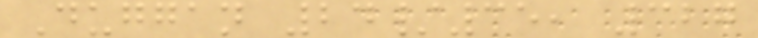Duggan 24/35, 327
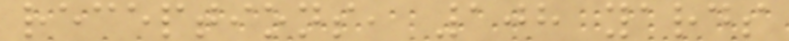receptions, 108 yards
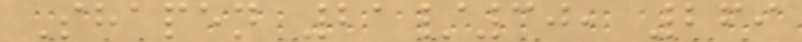Shapen 21/30, 269
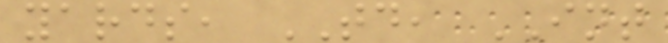yards, TD, INT
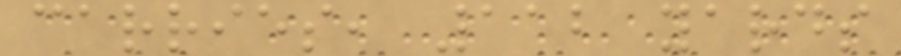carries, 112 yards
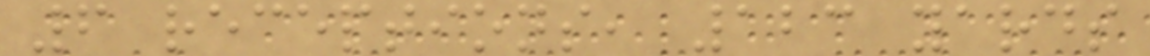6 receptions, 123 yards
